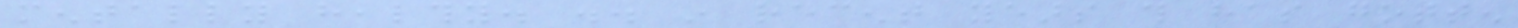mentally healthy. .. in recent years this has gotten
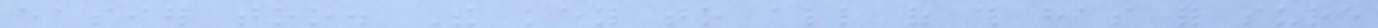easier too. The key to all of this has for sure
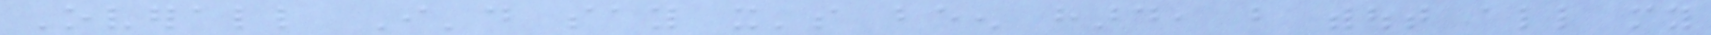Overall I'd say it's been hard, but without all my
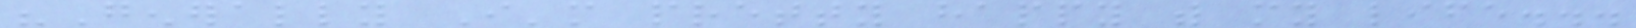"Generally I'm pretty happy with my life...
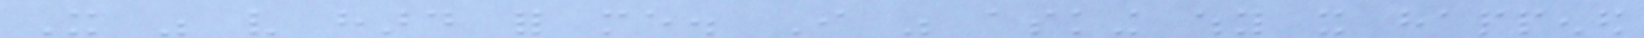It was very hard for me. I was asking why it happened
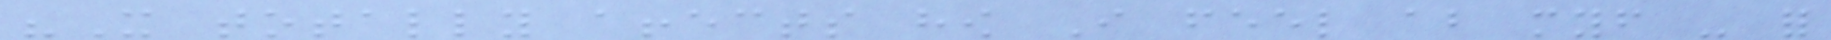"It totally affects how I feel about myself - for
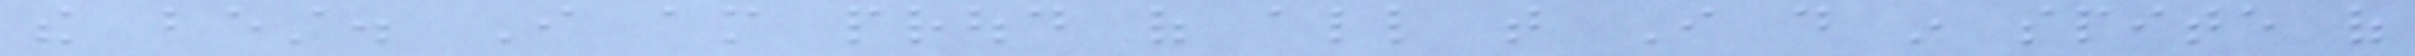the best. I am proud of all that I do in spite of
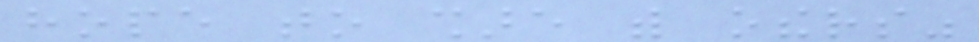hope to share with others"
